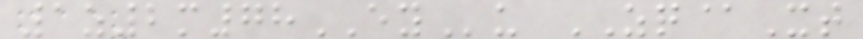1z2m78EYu ZQ@Xt
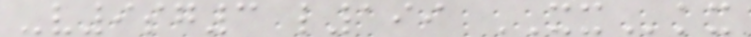-v9sg3 l199 XXkx
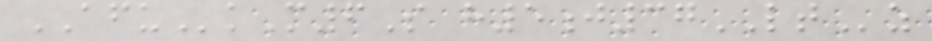AFUkM6S h5j37LTz
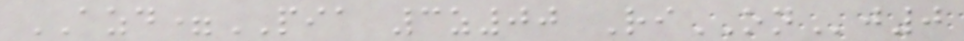AZD=PIA 3z00 RiONj0
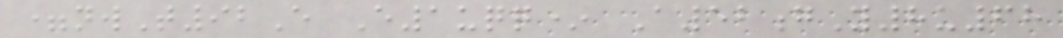=nwT92E E1uqq* A52gY8u68
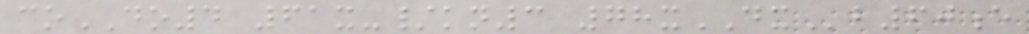coDO4 61x-/kn3 78xDXb60e
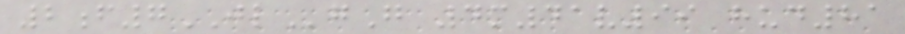2f7JLgG 4m41v99 hud81
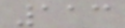113
